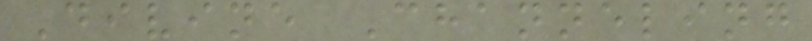Divine Channeling
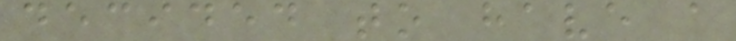decided to have a
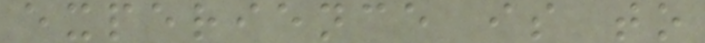experience is to
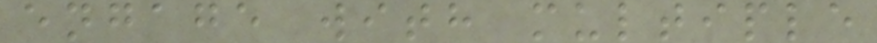engage with multiple
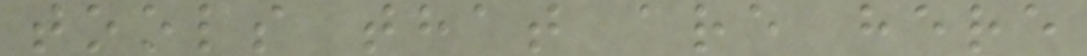tools that are here
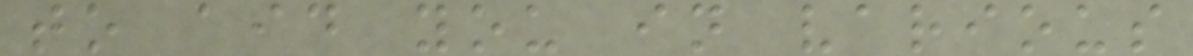to aid you in various
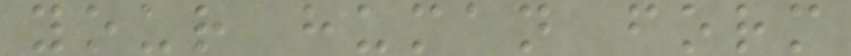your human form
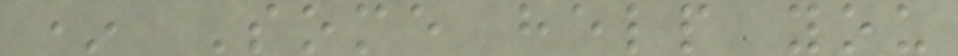* Some help you
